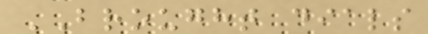BROUGHT dials
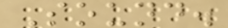Sound.
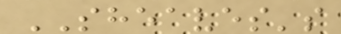SHEAVES's
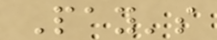Pay's
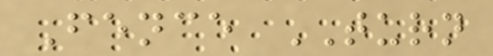Fence TURN
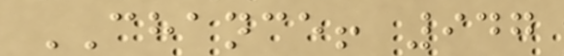CHANCE! 947
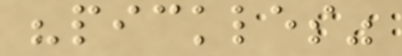"pickles"
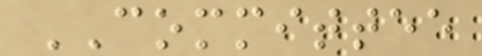COMMITTEE
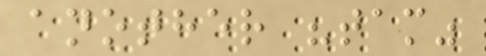another "tam"
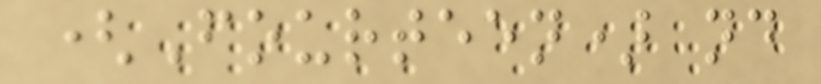(Fourteen) nd
